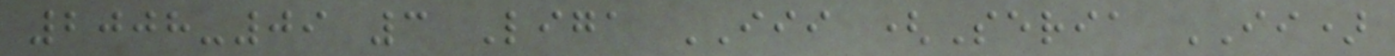2008-09 3 Liga III (Seria II)
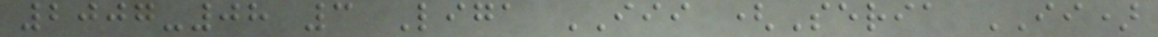2007-08 3 Liga III (Seria II)
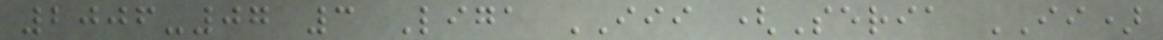2006-07 3 Liga III (Seria II)
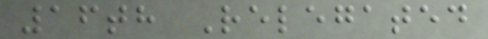16th Relegated
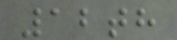12th
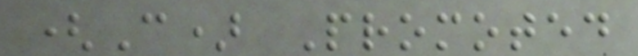(C) Promoted
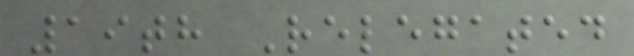19th Relegated
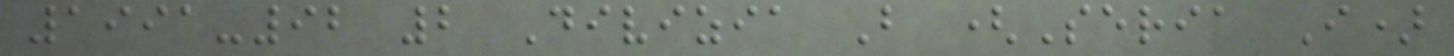1991-92 2 Divizia B (Seria I)
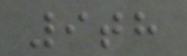9th
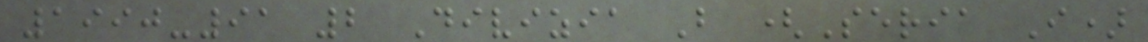1990-91 2 Divizia B (Seria I)
